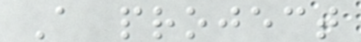A project
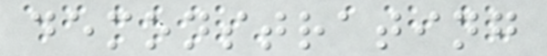demonstrating
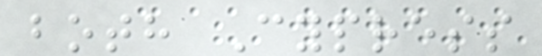both Cypress
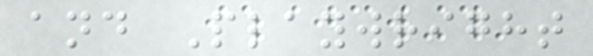and Playwright
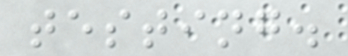testing.
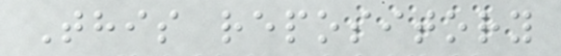This repository
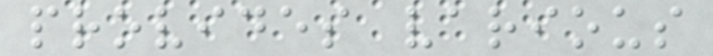provides various
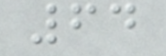64
